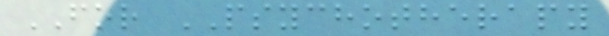FOR PSYCHOTHERAPY
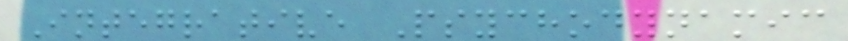Integrative Psychodynamic
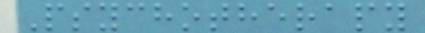Psychotherapy
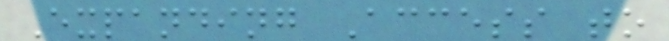Expanding Access to
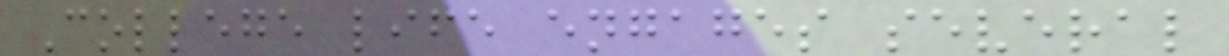College life engages several
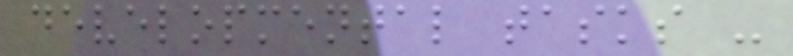developmental tasks -
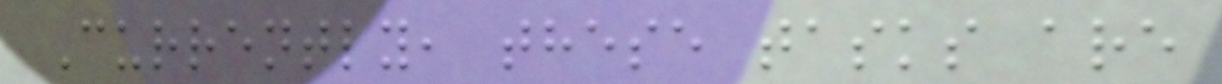Currently, these tasks are
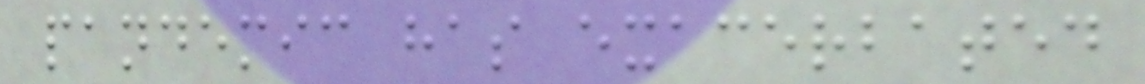pandemic has exacerbated
